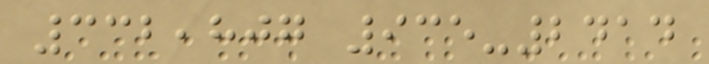332,807 935-2414
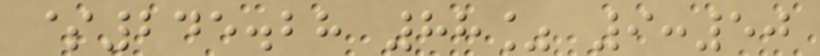$245.28 88% 9:50
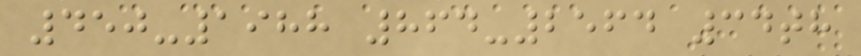450-1988 864-2564 34th
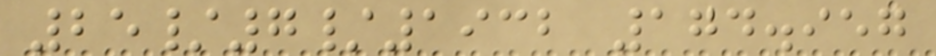25/7/1932 174.957
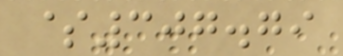$307.79
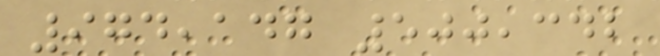974,147 500,342
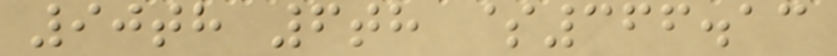90th 6th $366.13
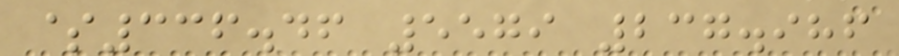$336.46 5579 237.986
